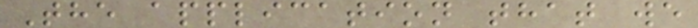The application that we
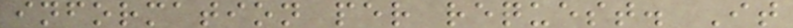information per request. It
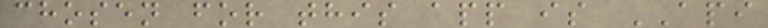chosen for this app is API
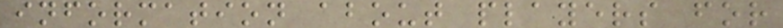information about players for
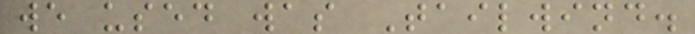we used was Tailwind.
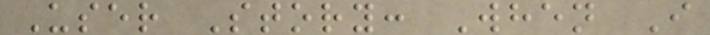User Story: When I
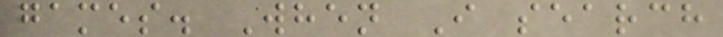games. When I search
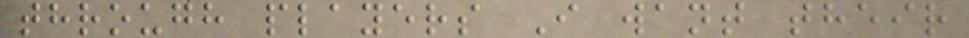through players I want their
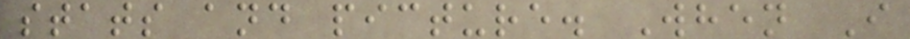stats and picture. When I
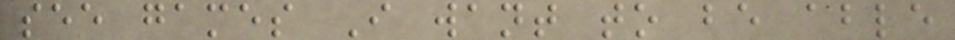see games I want to be able
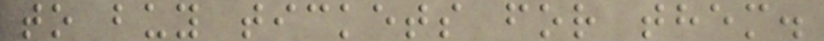to buy tickets for them.
